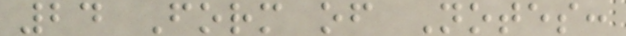24 Form of Notes:
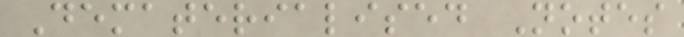Dematerialised Notes
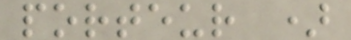porteur )
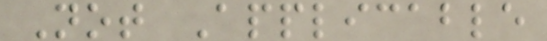Not Applicable
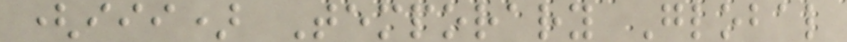(iii) Temporary Global
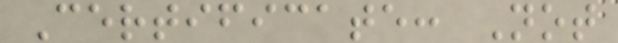Certificate: Not
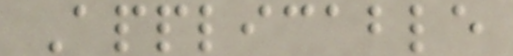Applicable
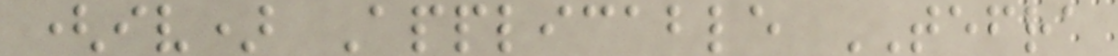(iv) Applicable TEFRA
